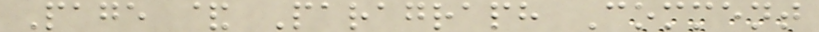Page & Paragraph Comment
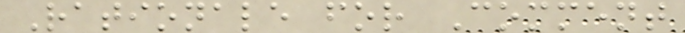Rationale for Comment
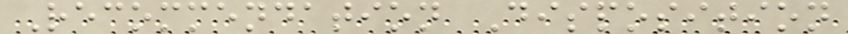Recommendation Disposition
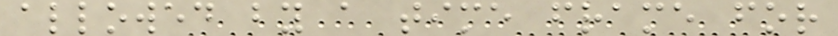allowed by a time frame for
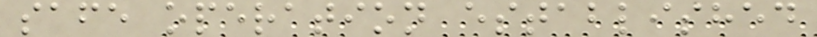safe operation established
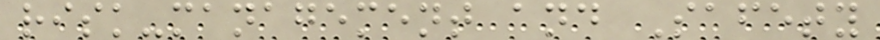risk-management and Safety
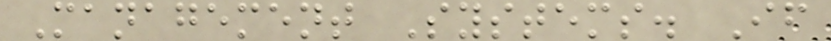Management Systems. If
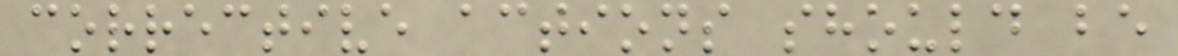corrective actions should be
